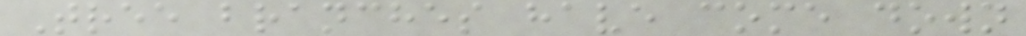Tree branches have come down
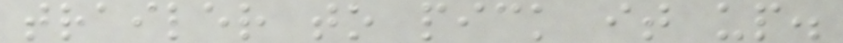trailer to pick it up.
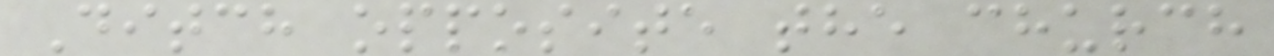Ditch opposite the church
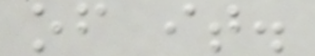of it.
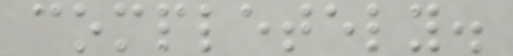completely.
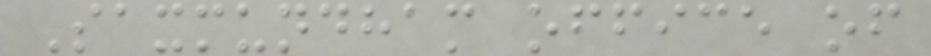Saxmundham office of
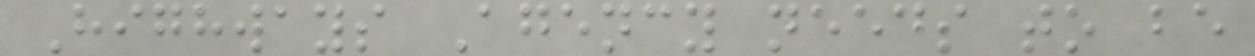Highways Agency needs to be
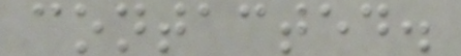contacted.
